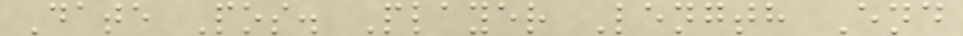Date Pos. Player Length End
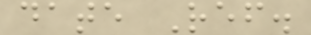date Ref.
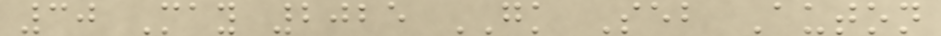30 May 2025 GK Seb Auton
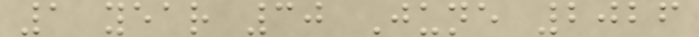1 year 30 June 2026
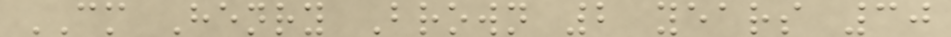CM Henry Brown 2 years 30
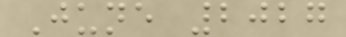June 2027
